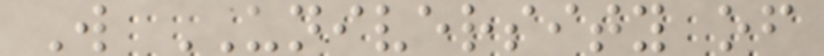W UNIVERSITY of
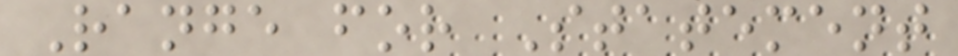Range for Statement
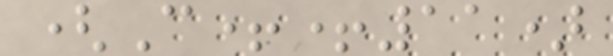(C++11)
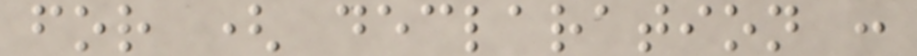for ( declaration :
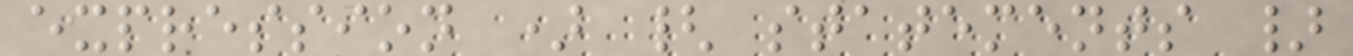expression ) { statements }
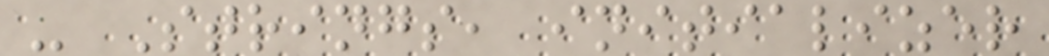- Strings, initializer
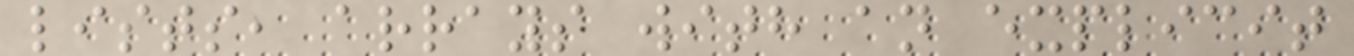lists, arrays with an explicit
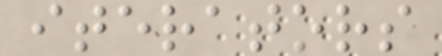iterators
